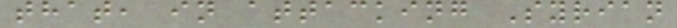that, in attacking Syrian
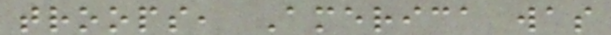troops, America was
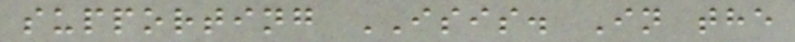supporting ISIS. In the
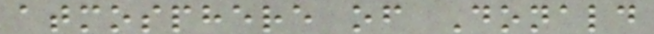atmosphere of Donald
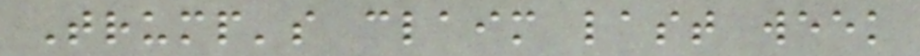Trump's claim last week
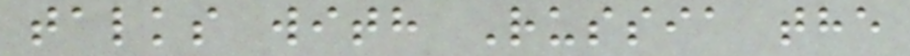talks with Russia the
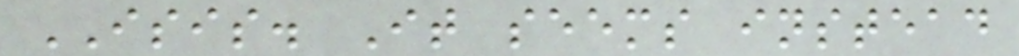ISIS. It seems instead
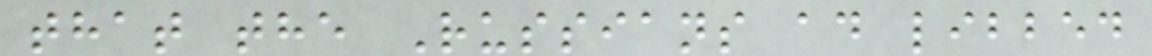that the Russians ad libbed
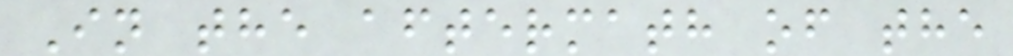In the aftermath of the
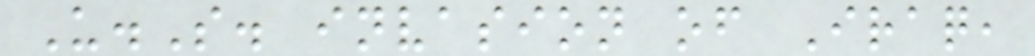U.S. invasion of Iraq,
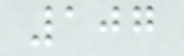107
